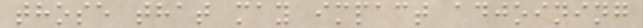those that may impact adjoining
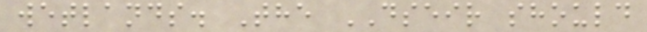wetlands. The DSEIR should
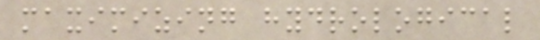maximizing hydrological
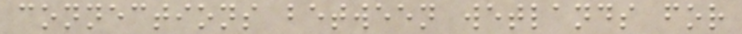connections between wetlands for
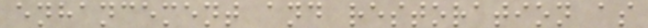enhancement and restoration as
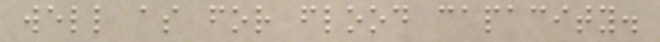well as for flood capacity.
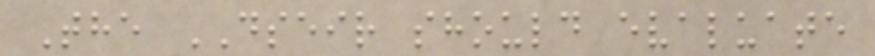The DSEIR should evaluate
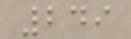249
